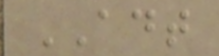ADT
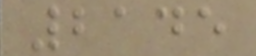2145
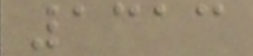1313
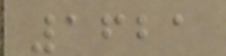1621
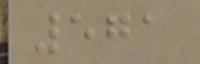571
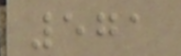571
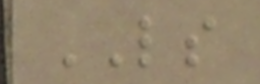LS
